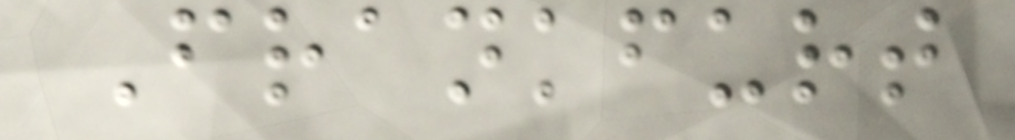Frankfurt
